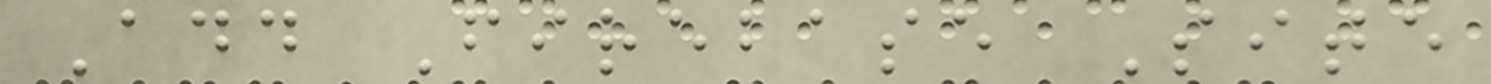Add Firebase Site
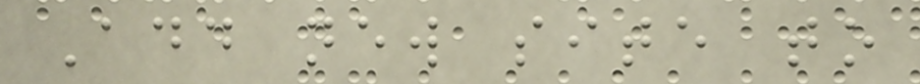Add new site to
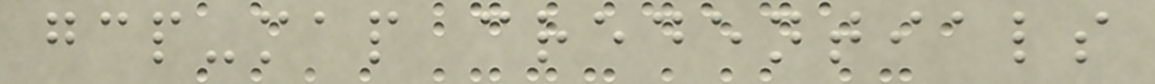gcp-map credentials
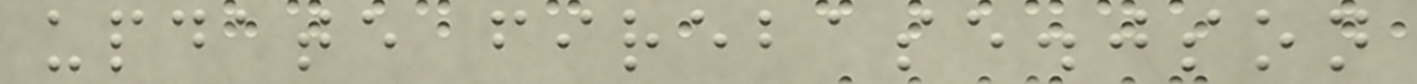update firebase.json
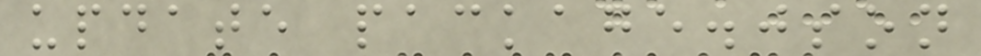update package.json
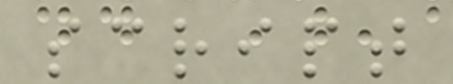script
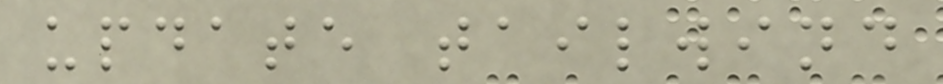update tailwind
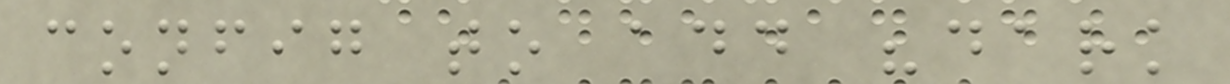config to add "dark
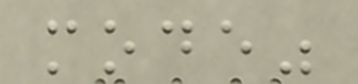mode"
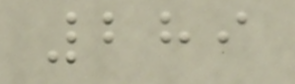289
